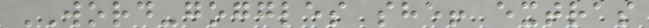WORD-goggles she! extras
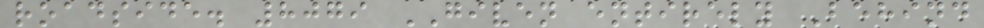roadside. 8079 GIVEN entirely Behind
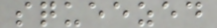squeezed
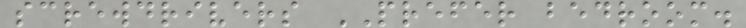screwdrivers PREFER bedroom.
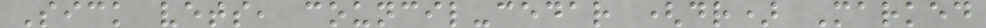Sick vets, council-cedar (dr) Marked
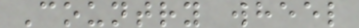Country wheel
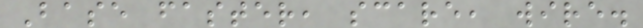Base faster, scare, wire.
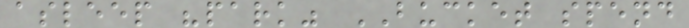asleep "park" BUCKET spend
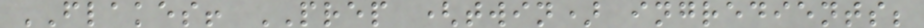FLAKES! PREP (twin) ingredients;
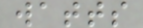watts
